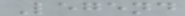Legend
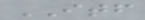ITF
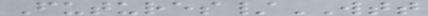Futures/WTT
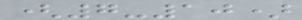(7-10)
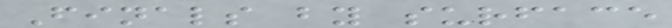Finals by surface
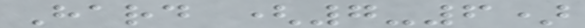Hard (7-6)
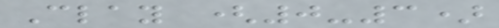Clay (0-3)
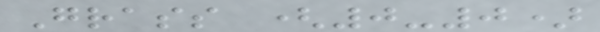Grass (0-0)
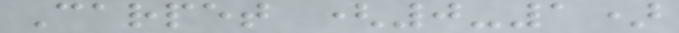Carpet (0-1)
